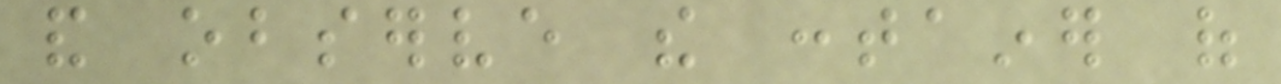and observe the container of
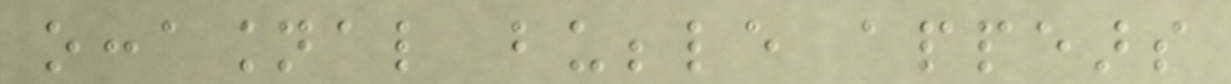occasional bubble appears
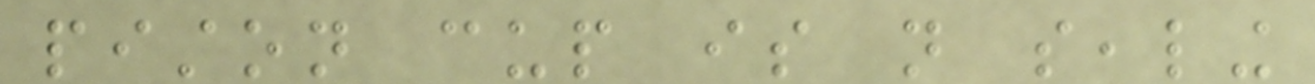piston cup is not sealing
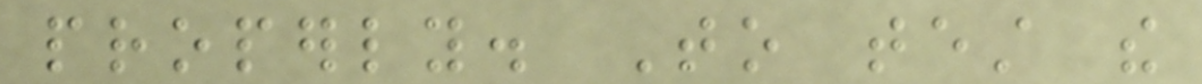properly. To test the
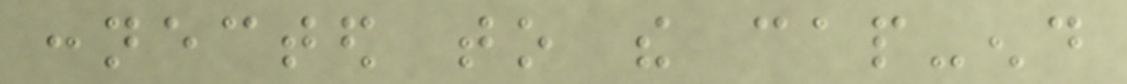connected to the cap-end
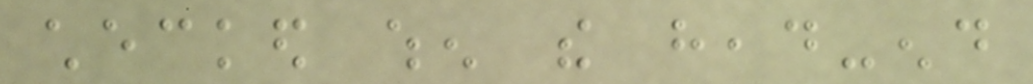checked when the head-end
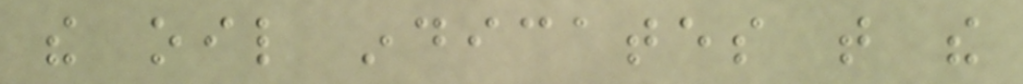the oil indicates that the
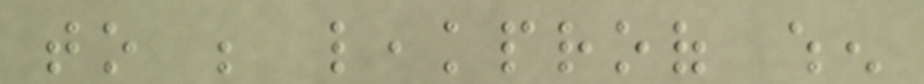to be leakproof when
